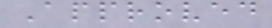Approved
